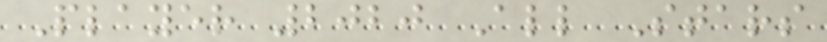Player 2020 All Stars
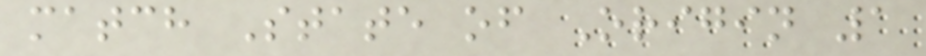match State of Origin 1
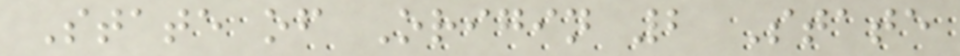State of Origin 2 State
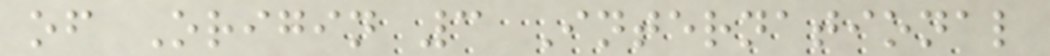of Origin 3 International
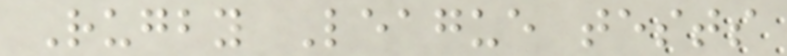Rugby League tests
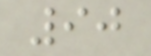90
